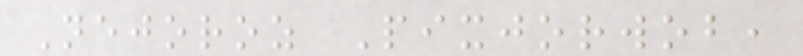Nejoroz Pixjorwob,
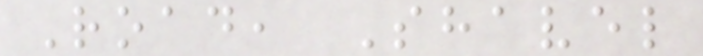Road, Shavel
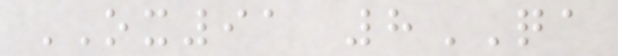OX91 8QA
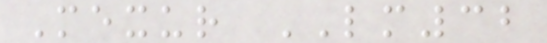Mexur LM32
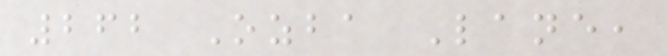262 Ozba Lane,
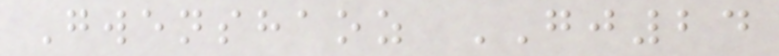Gwenshaoz GJ24
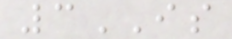3IS
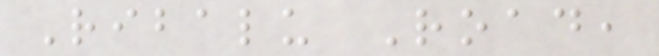Ribalu Road,
